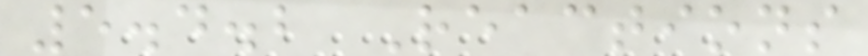5.4.2 Reactions
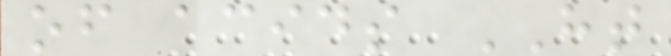of acids HT
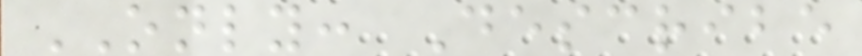ONLY: Describe
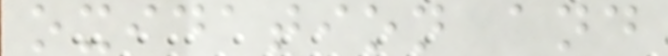oxidation and
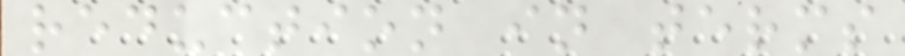reduction in terms
